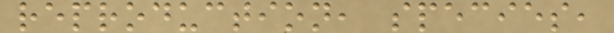reproduction, species,
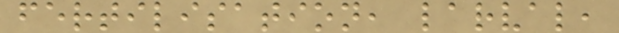fertilisation, larval,
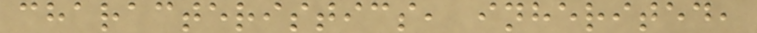characteristics, inherited,
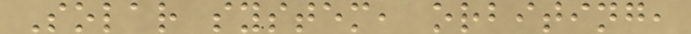Solar system, orbiting,
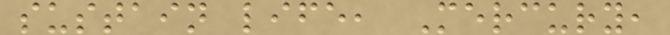sustain life, Mercury,
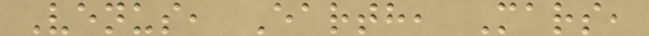Venus, Earth, Mars,
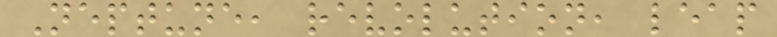Neptune, revolution, leap
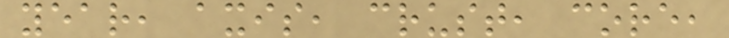year, axis, crust, core,
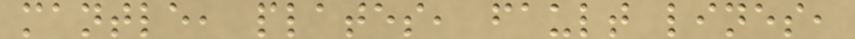mantle, plates, fault lines,
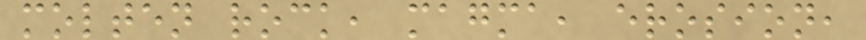molten rock, magma, erosion,
